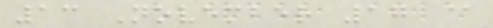13 November 17 @
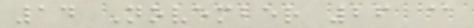14 November 26 @
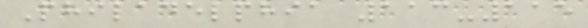Philadelphia 113-115
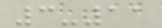3-11
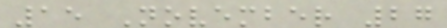15 November 27
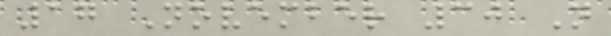17 November 30 N
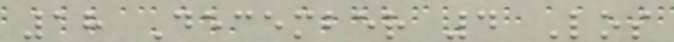18 December 4 Los
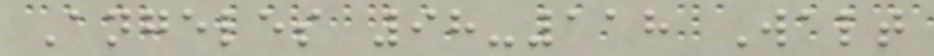Angeles 98-118 Walt
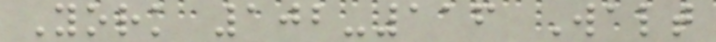York 102-116 Walt
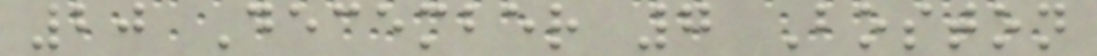20 December 7 Boston
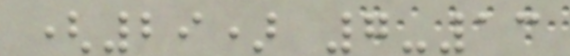(29) 7-13
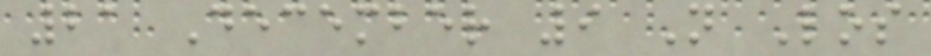21 December 9 N Los
